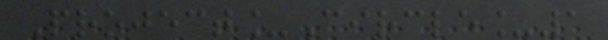Project_Circle_1
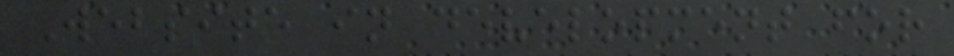Website in development for
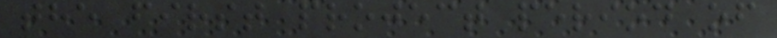the first project period of
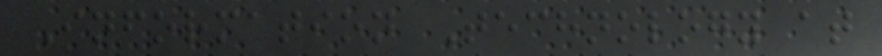Information Technology at
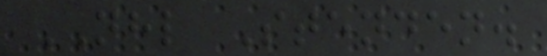NHL Stenden.
